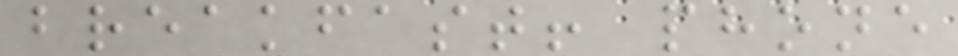breakfast! phone
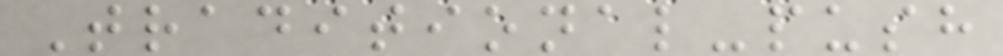Traditional-push
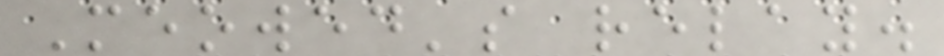Meowed's relay.
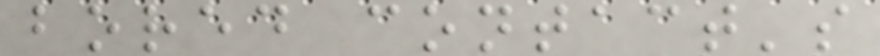bored contact's
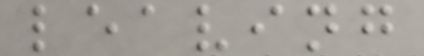leaving
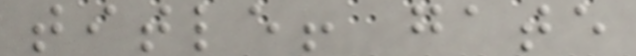title! gate
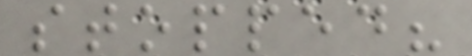stopped?
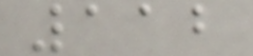112
